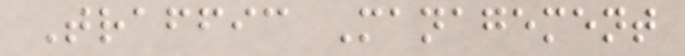Traffic Management
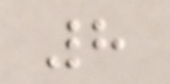8
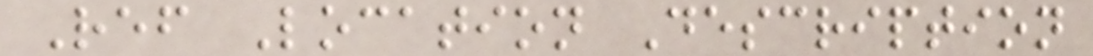Ref Location Description
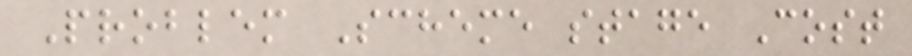Problem Scheme stage Cost
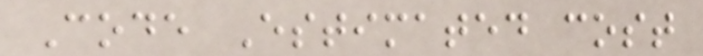Code Estimated cost
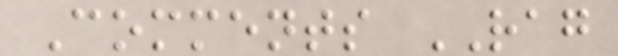Comments RAG
